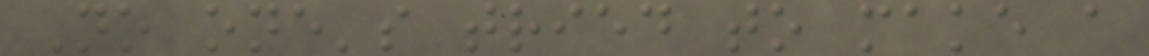No one's tried to make a
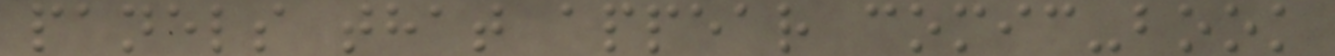panels that appear comic-book
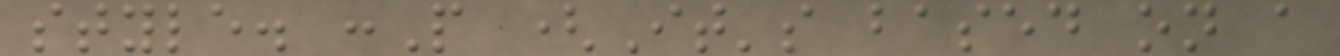style. :P (It's based on a
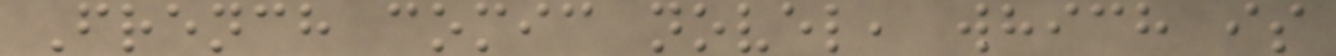French comic novel, which is
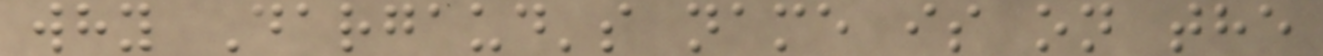why Dargaud's name is on the
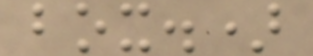box.)
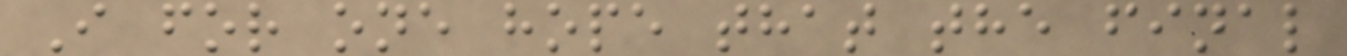I for one hope that the final
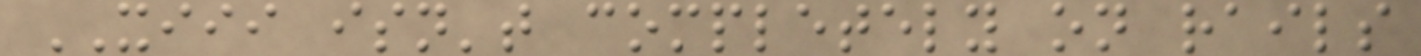XIII isn't completely on rails
